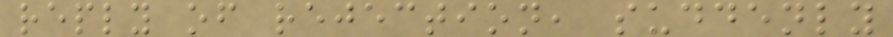reply of rejection, suddenly
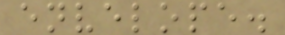envelope.
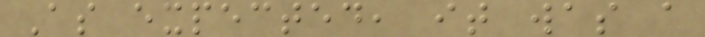As expected, it was a
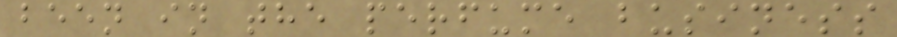been in the perfume business
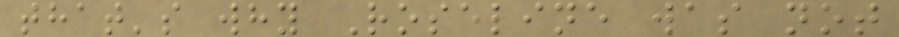that's why Roseline was not
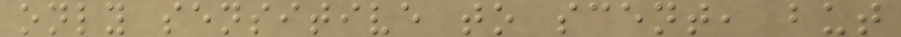only sensitive to scent, but
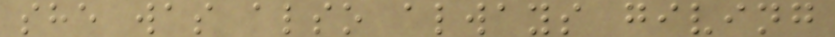she was also always giving
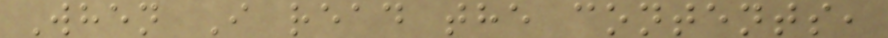When I read the contents,
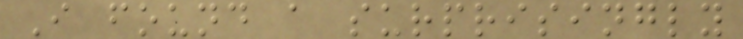I found a surprisingly
